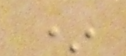*
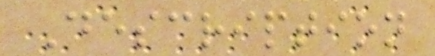Description
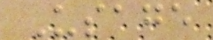Usage
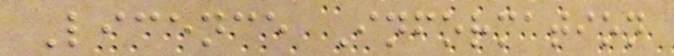Licence Information
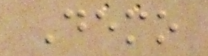Demo
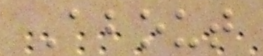About
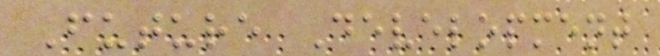Future Development
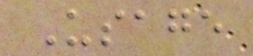Usage
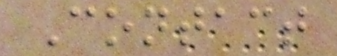Contact
